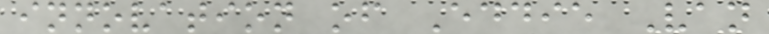innovation of Eddie Van
